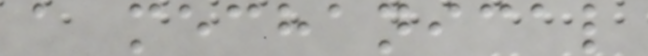a mechanical
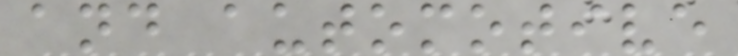and automotive
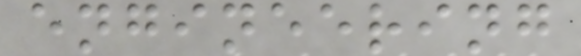engineering
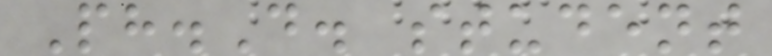Ph.D. student
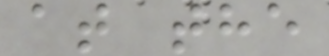at the
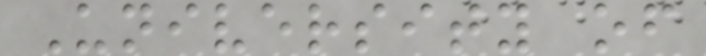University of
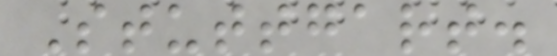Stuttgart.
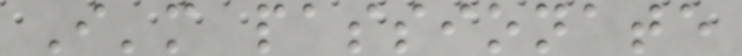I'm passionate
